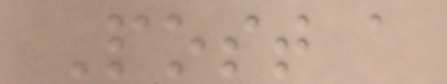Post a
